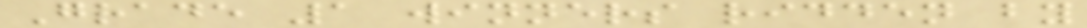Grade 1 winners ridden by
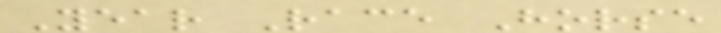Year Race Horse
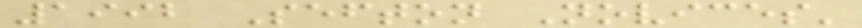1992 Sefton Novices'
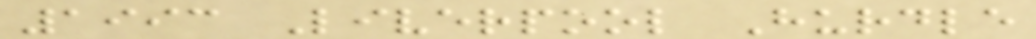1993 Liverpool Hurdle
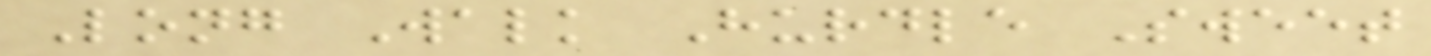Long Walk Hurdle Sweet
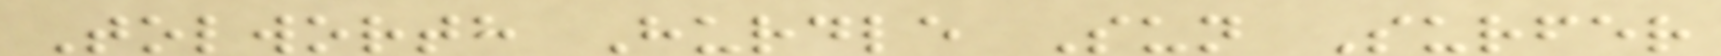Tolworth Hurdle Sun Surfer
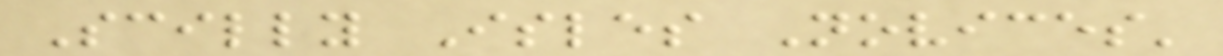Scilly Isles Novices'
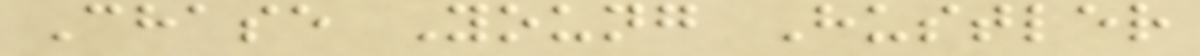Chase Young Hustler
